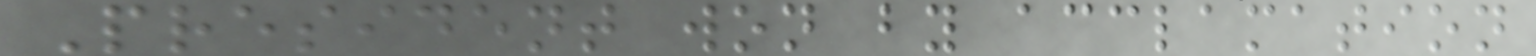President won by acclamation
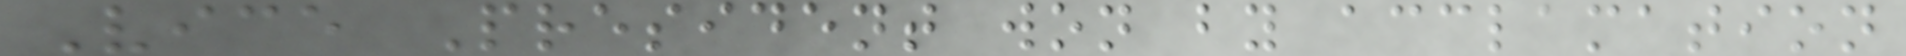Vice President won by acclamation
